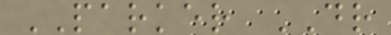PARKER DR
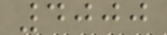4000
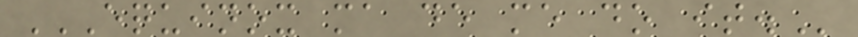EQUINOX MA DE ME DO IT.
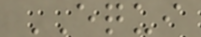EQUI
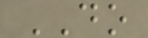DO
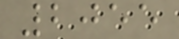2055
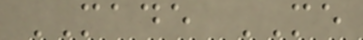MADE ME
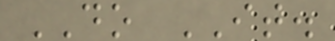DO IT.
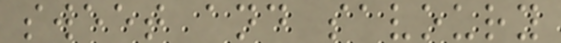sweet and savoury
